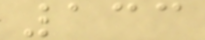133
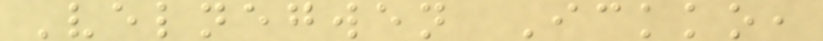Velnegwen Ickko,
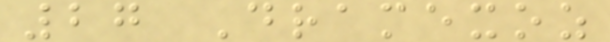27 Dramexoz
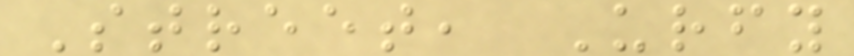Street, Urfy
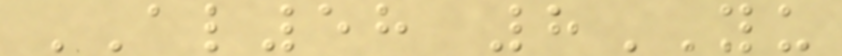AL58 8YU
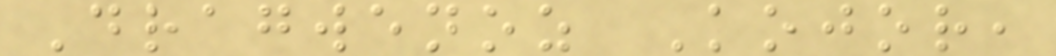Dragwenoz Kojor,
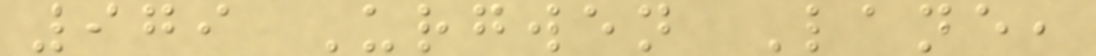979 Urgwen Lane,
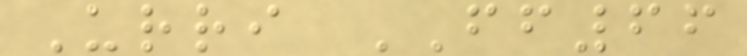Urri FF66
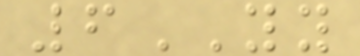6YY
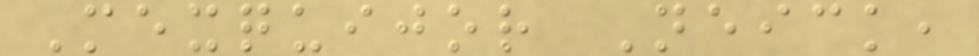Mexquijor Neick,
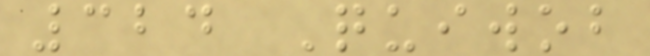324 Quiwob
